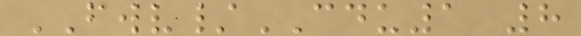FWV/CDU1 8
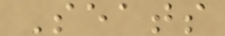Seats
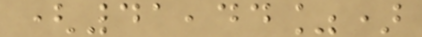(41,44%)
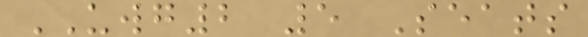UWG2 5 Seats
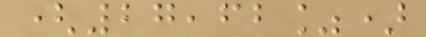(27,62%)
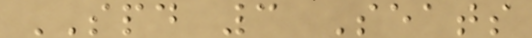SPD 3 Seats
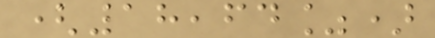(18,64%)
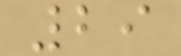29
